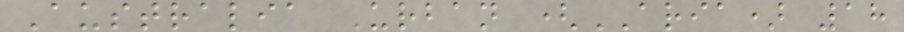Australia Urban (ARIA) 18
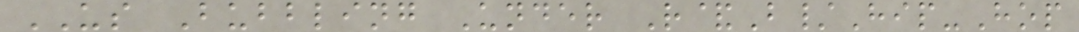US Bubbling Under R&B/Hip-Hop
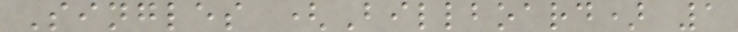Singles (Billboard) 1
